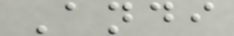Andi
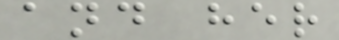and her
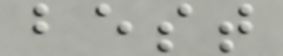best
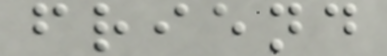friend
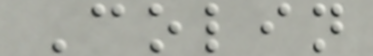Colin
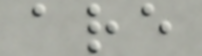are
